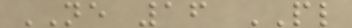NE 16 PL
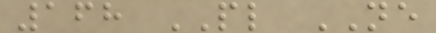168 PL NE
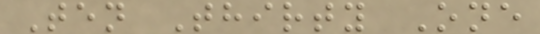Ten Thirty One
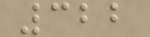322
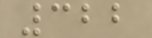322
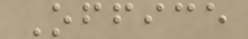Office
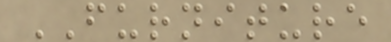FURNITURE
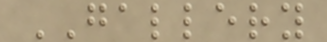GALLERY
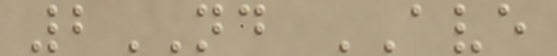2ND AVE
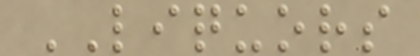LIQUORS
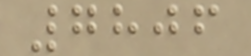7806
